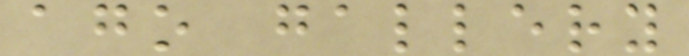ago gallery
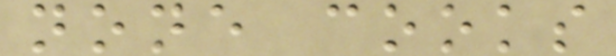none cooks
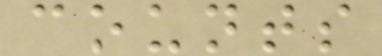counts
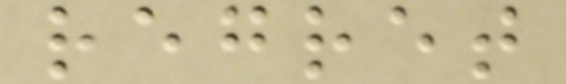regret
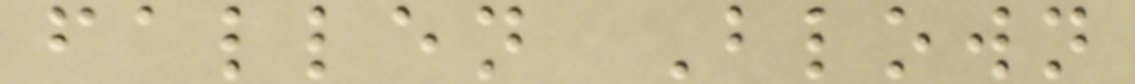fallen Blown
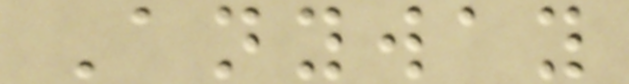Anyway
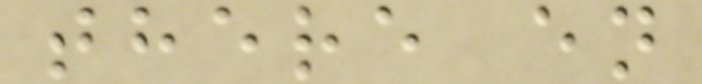there en
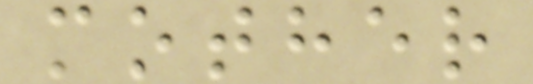mother
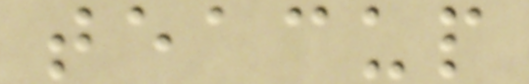teacup
